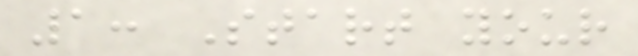1: Start your
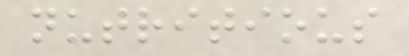nutritious
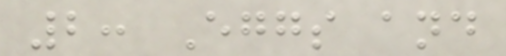2: Eggs and
